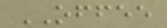OFFEE
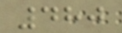480
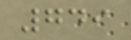749
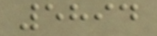5894
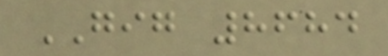GIG 8684
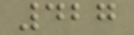427
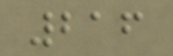216
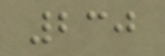230
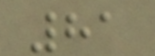81
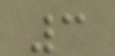3
